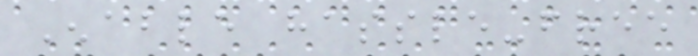Enable hassle-free
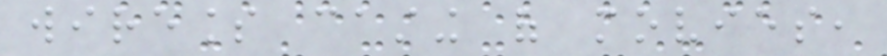wireless casting of movies,
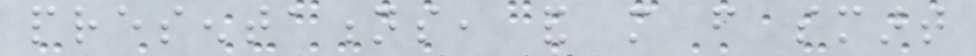presentations, and more from smart
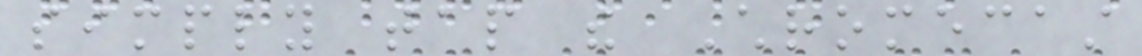simply tap the Chromecast
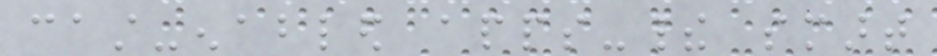cast-enabled apps-their smart
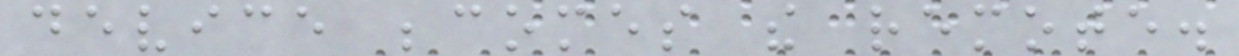device becomes the remote.
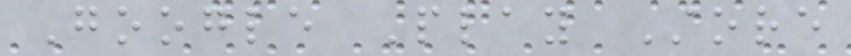Google Play Store
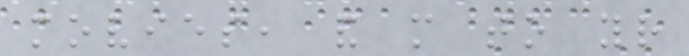movies, and more to your
